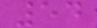54
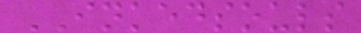INKEDSOULS
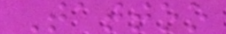Tattoo
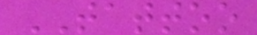TATTOO
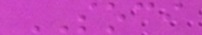SOCI
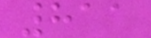811
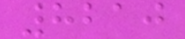8210
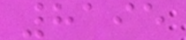8195
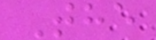The
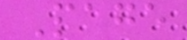Page
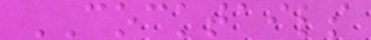COCKTAILS
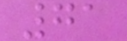71
